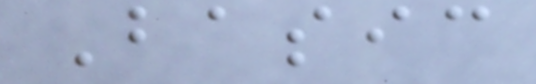Basic
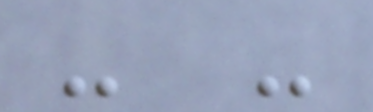- -
